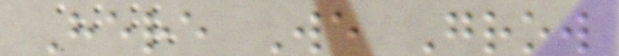Here We Grow
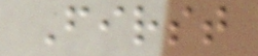First
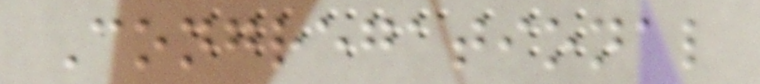Congregational
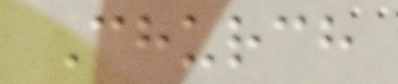Church
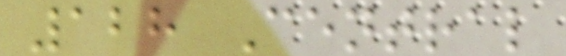128 Central
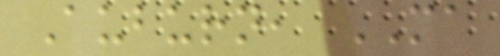Auburn, MA
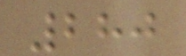280
